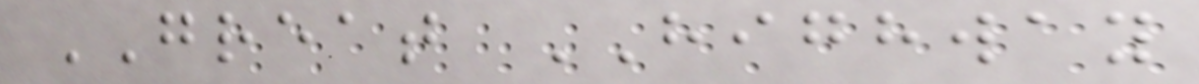GREAT HIGHWAY
